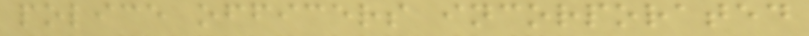police officers incorporated
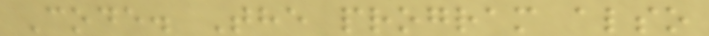Code. The program also
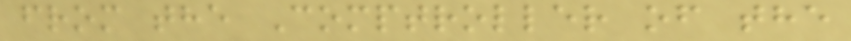from the Comptroller of the
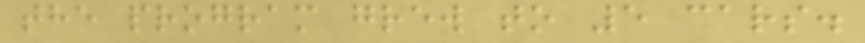the program grew to 5 cars.
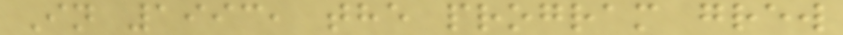In 1993, the program grew
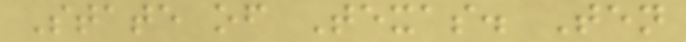State of Texas. Ten
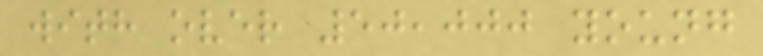with over 50,000 young
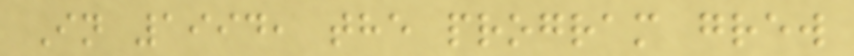In 1994, the program grew
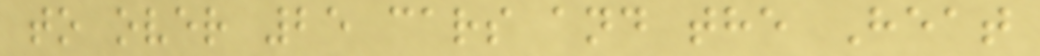to over 25 cars and the Heat
